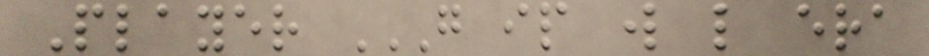Player G IP W L ERA
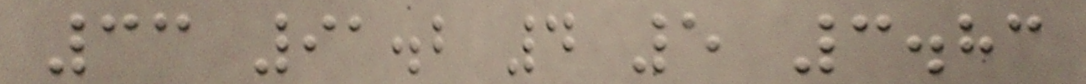33 91.2 4 5 3.83
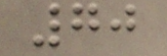70
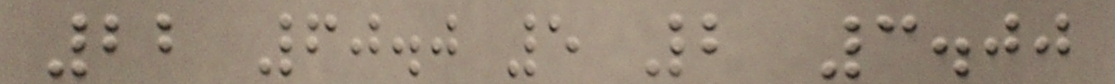22 60.0 5 2 3.00
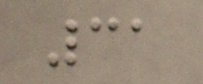31
